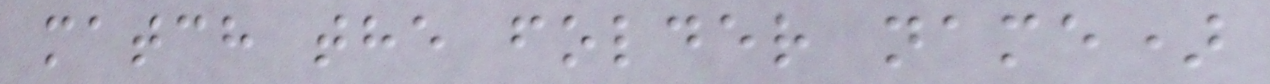match the folder name)
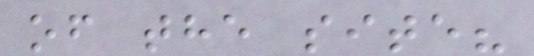of the site?
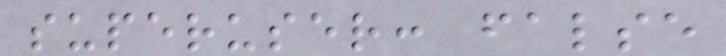superuser: false
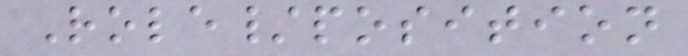Role/position
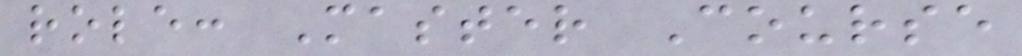role: Master Course
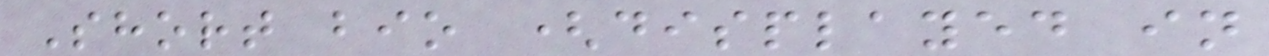Short bio (displayed in
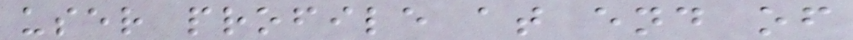user profile at end of
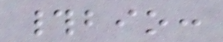#bio:
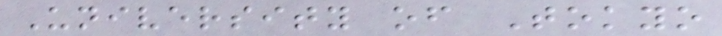University of Tokyo
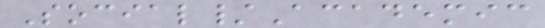Social/Academic
